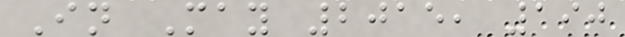In May 2015, 190
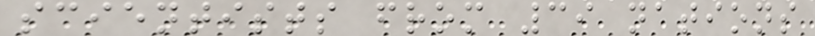scientists from 39 nations
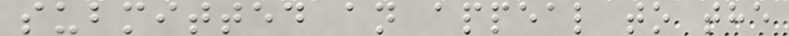submitted an appeal to the
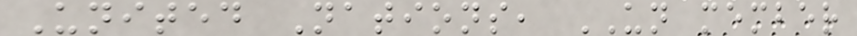United Nations, UN member
